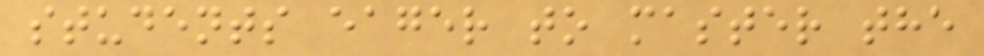students eager to master the
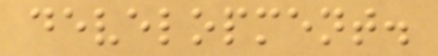development.
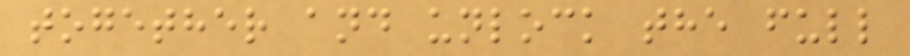together and unlock the full
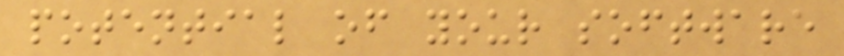potential of your software
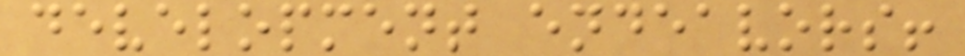development endeavors!
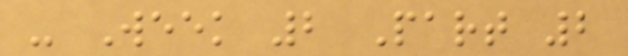- Week 2 Part 2
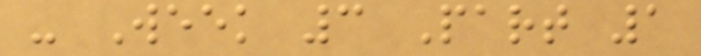- Week 3 Part 1
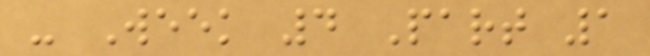- Week 4 Part 1
